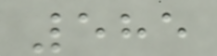585
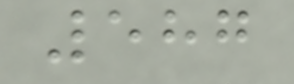587
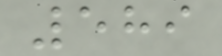589
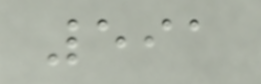591
